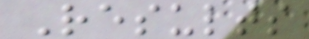Results
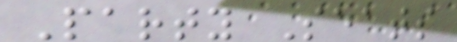Party Seats
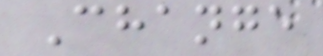Change
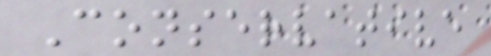Conservative
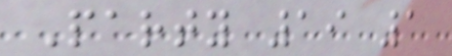Party 19 1
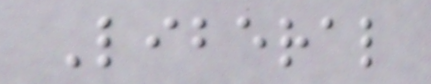Liberal
